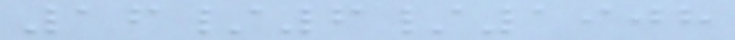16/6/1908
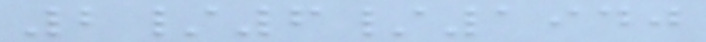2/6/1940
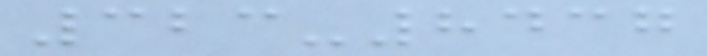323-8437
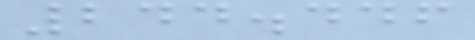244.446
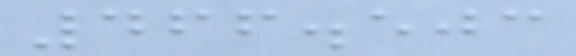466.503
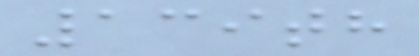139th
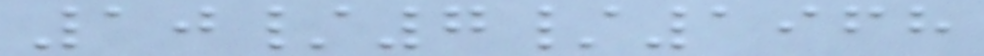10/7/1968
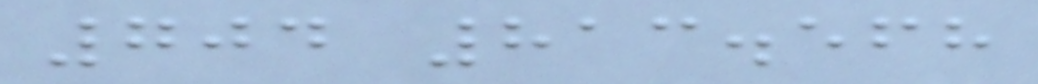704 813.568
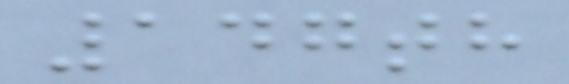147th
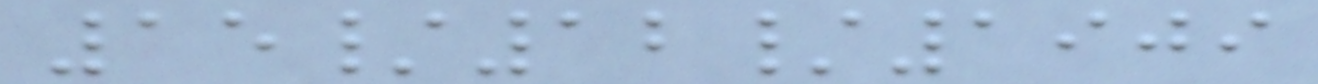15/12/1909
